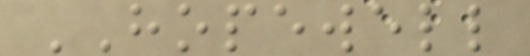HOPEWELL
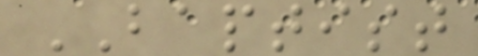BAPTIST
